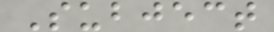Subject
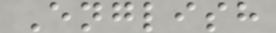English
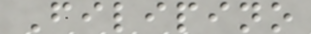Filipino
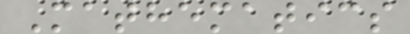Mathematics
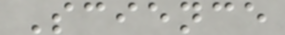Science
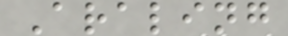Araling
